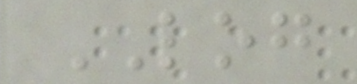LOG
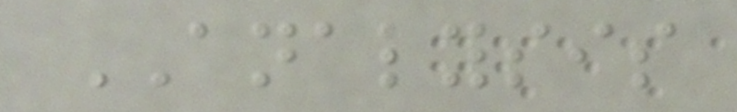ANALYSIS
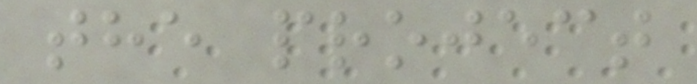the project
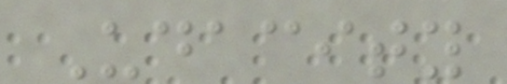Udacity
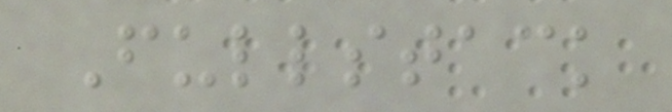Fullstack
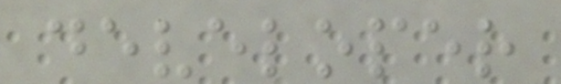developer
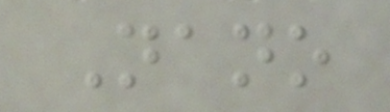Nano
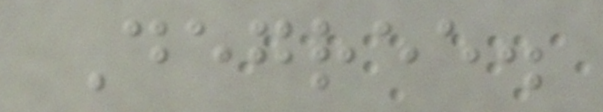Degree.
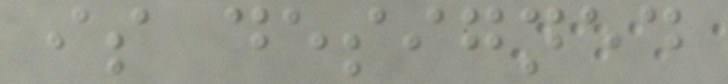is designed
